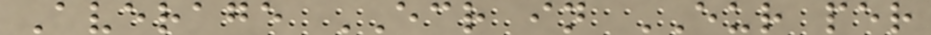Average ECR in EUR per
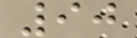90
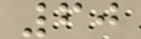60
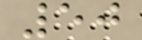50
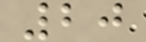20
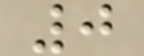0
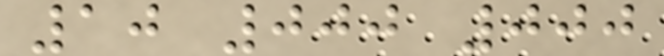10 000 000
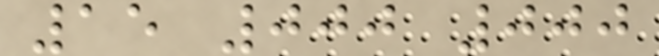15 000 000
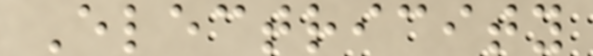Electricity
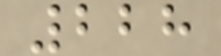228
